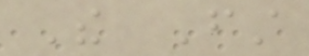The First
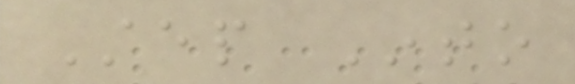Step Into
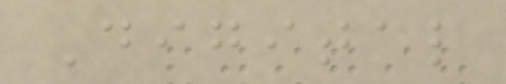Digital
